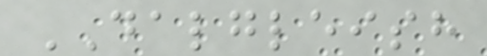DALGLEISH
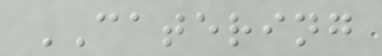CATERING
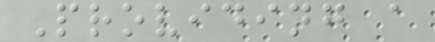Providing a
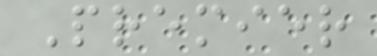Premier
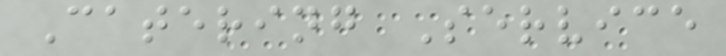Catering Service
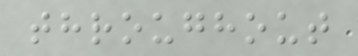throughout
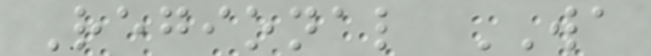Regional WA
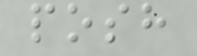posh
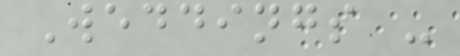Weddings -
